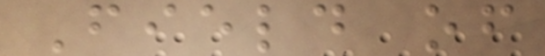Field of
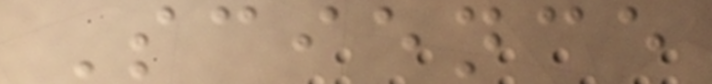Science
